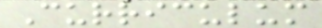Curriculum
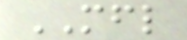MFL
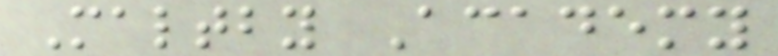Maltby Academy
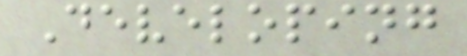Developing
